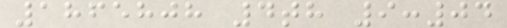1865808 4th 9:04
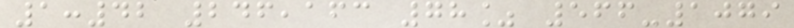1:42 246,163 78% 566-1079
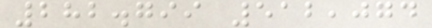282.799 512,074
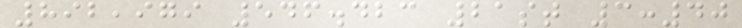892,979 546.423 21st 3:40
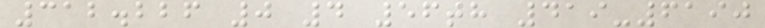312.226 0 4 56th 419-6190
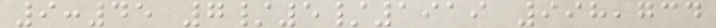9:45 7/5/1919 998,734
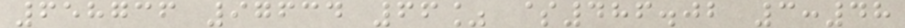658736 97634 66% $486.02 3:48
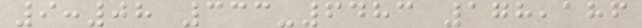9:08 333-6483 178,186
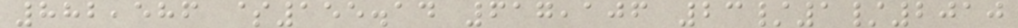882,586 $155.14 617,106 23/1/2010
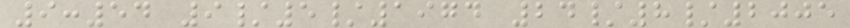9:54 9/5/1974 24/8/2005
